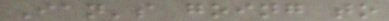Ian's going to
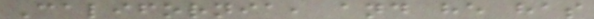California, and he has
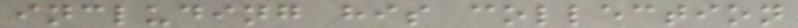including his collection
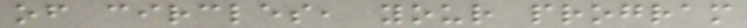of circles, your program
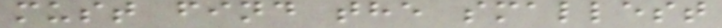must find the smallest
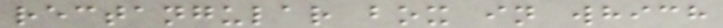rectangular box in which
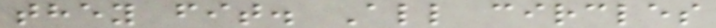they fit. All circles
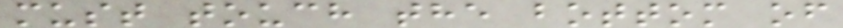must touch the bottom of
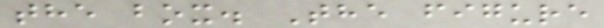the box. The figure
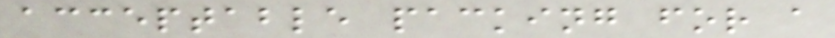acceptable packing for a
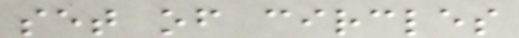set of circles
